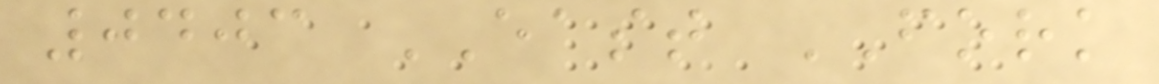0403 EAST FORK
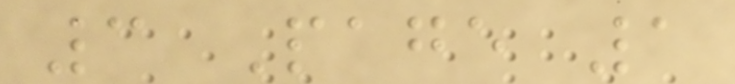3 Page 1
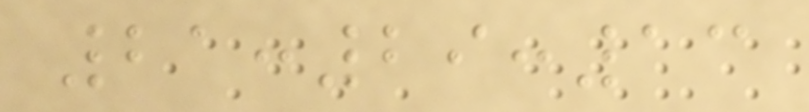21:29:13
